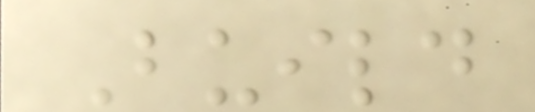Build
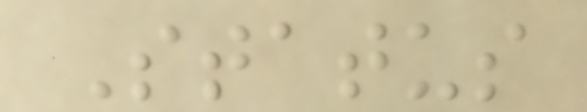Status
